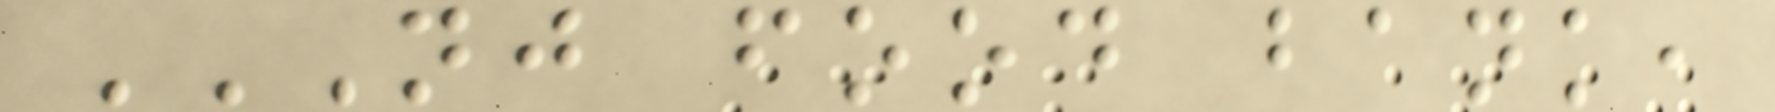NJ FOOD BANK,
